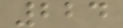224
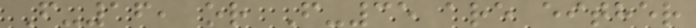F-16, or F-35 are either
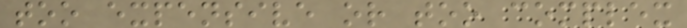too expensive or too complex
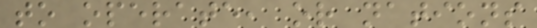to operate, or nations
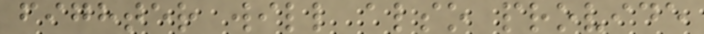fighter will also provide
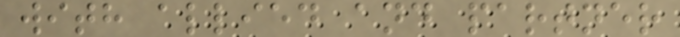with allied and partner
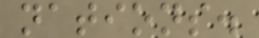nations.
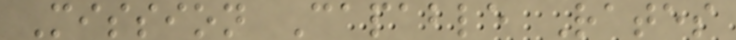Mission Capable Rates
